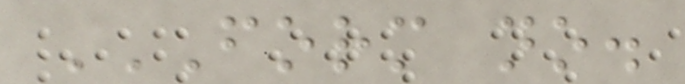FORM NO.
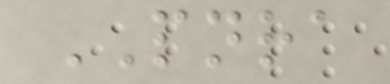PNRA
